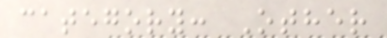category: Other
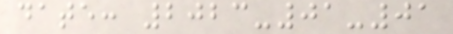date: 2023-01-01
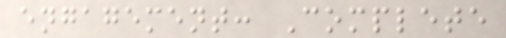engagement: Complete
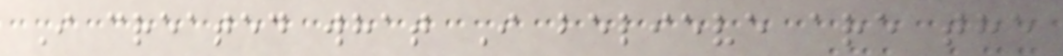I created what I believe are the
